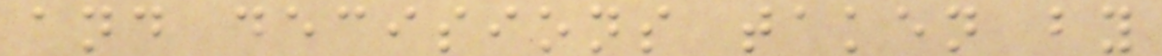and decisions taken by
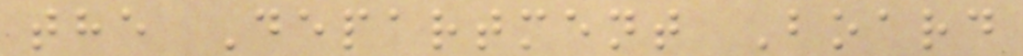the Department Board
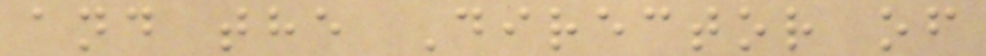and the Director of
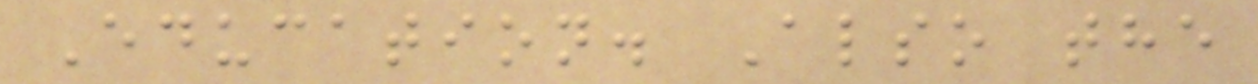Education. Also the
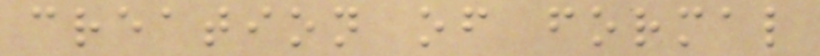creation of formal
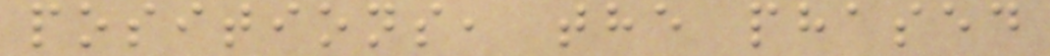positions, the phased
